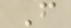F
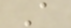A
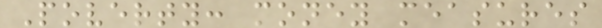Poverty: money measures
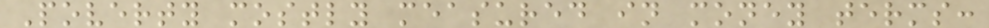Poverty mostly measured in money terms:
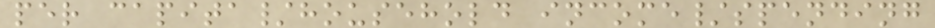per capita/household income/spending
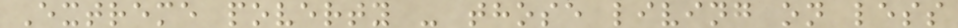Extreme poverty - those living on less
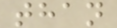than
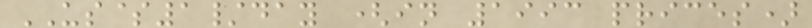US$1/day (in 1993 prices)
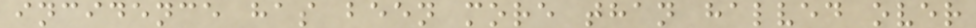incidence has been more than halved over
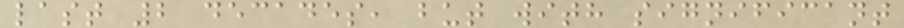last 2 decades, but with significant
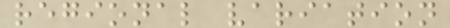regional variation
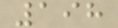198
